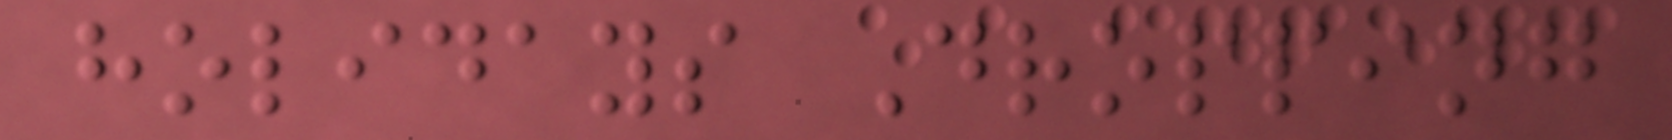holidays Dropping
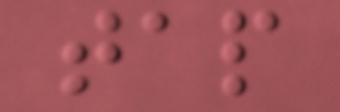tap
